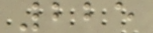225
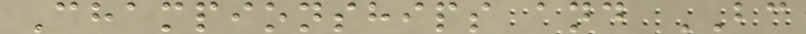Championships and BC
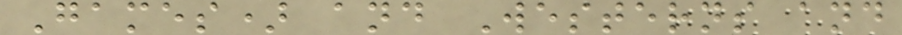Games) and Westerns and
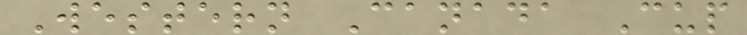Western Canada Cup
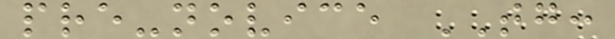pre-novice TG:
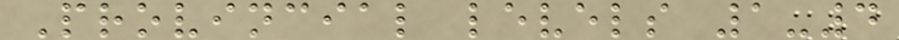Provincial levels 1-4
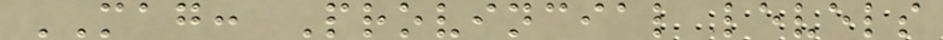MAG: Provincial levels
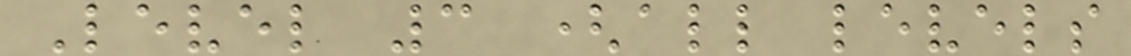Level 3 (all levels
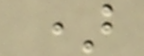)
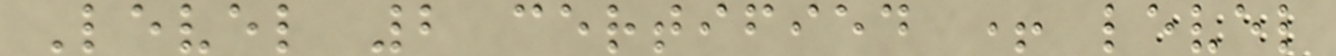Level 2 certified + level
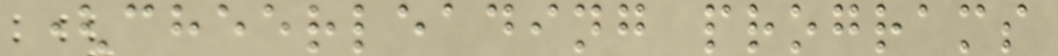(cheerleading programs
